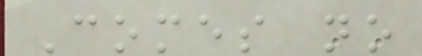Comes no
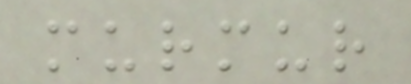murmur
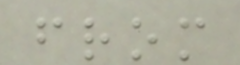from
